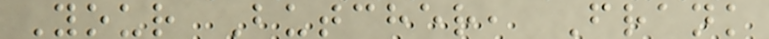Your Butcher, Frank
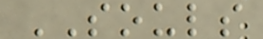SOULS
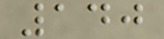140
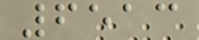6513
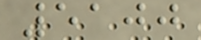5100
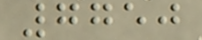7750
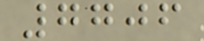7706
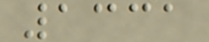1331
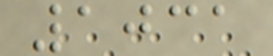1031
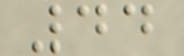44
